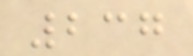237
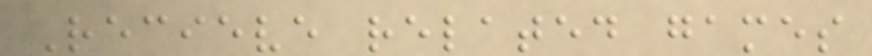Recieve related games
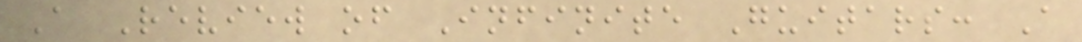A Review of Infinite Guitars: A
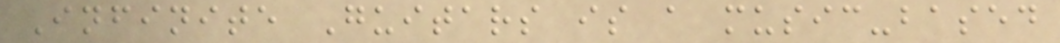Infinite Guitars is a music-based
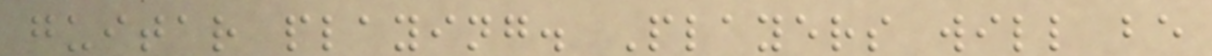guitar playing. Players will be
